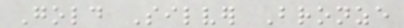Gold Silver Bronze
